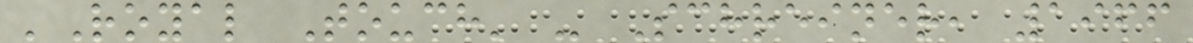'Royal Touch' - Schreiner, 1966
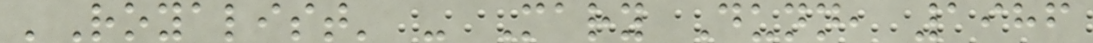'Royalist' - Mary Dunn, 1986
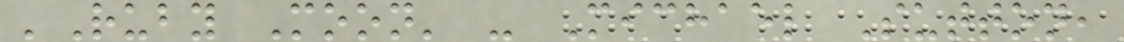'Ruby Moon' - Michael Sutton,
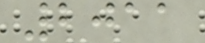2011
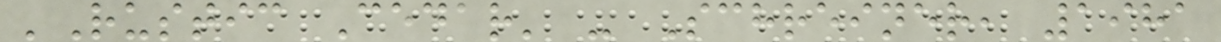'Rustic Cedar' - Schreiner, 1981
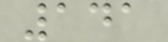141
